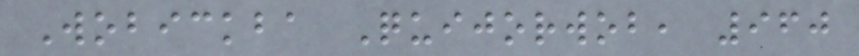Wobickba Quijorwob, 960
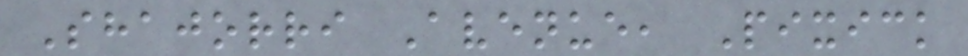Shajorri Avenue, Pixick
